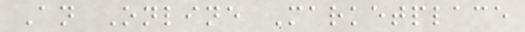An Online Marketplace
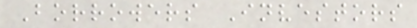Borrowers Investors
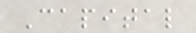Capital
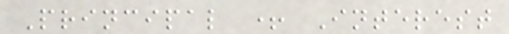Principal + Interest
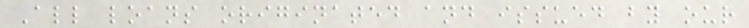All loans originated and issued by our
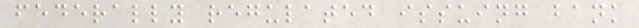federally regulated issuing bank
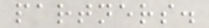partners.
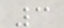3
